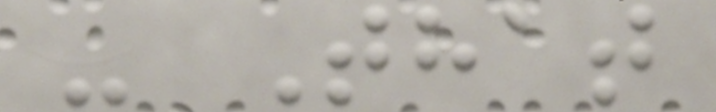- That
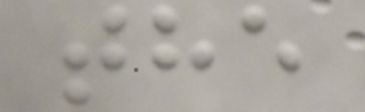the
